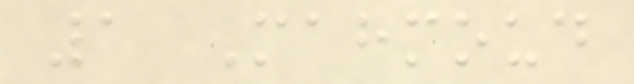1 Mahmoud
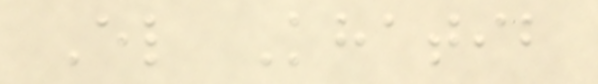El Khatib
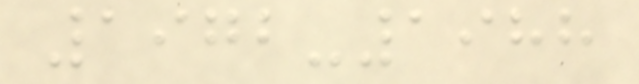1972-1988
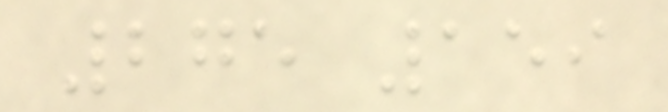275 159
